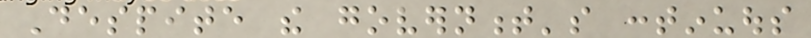Despite the government's continuous
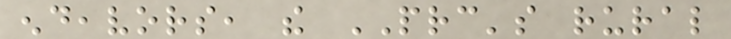endeavors, the PRC's rural
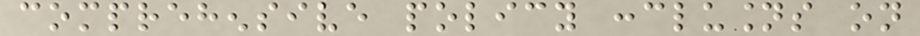comprehensive policy conclusions on
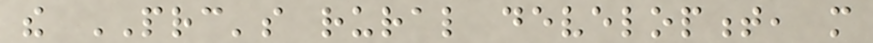the PRC's rural development, more
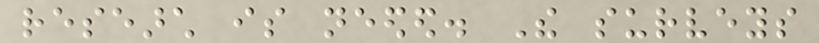research is needed. The surveys
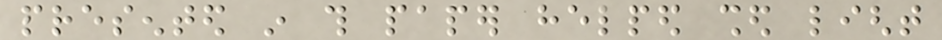presented in this paper helped shed light
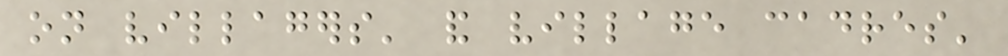on villagers' and village cadres'
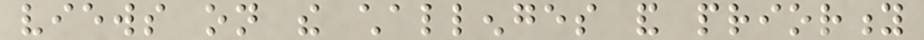views on the challenges and priority
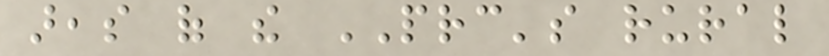areas of the PRC's rural
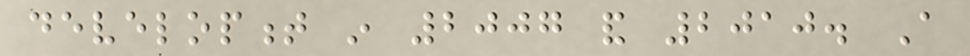development in 2007 and 2010. A
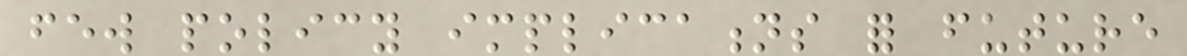few policy implications for future
